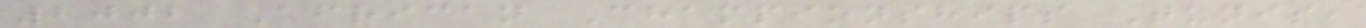2002 African Championships Tunis,
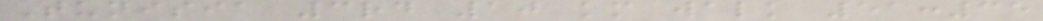Tunisia 3rd 10 km walk 51:35
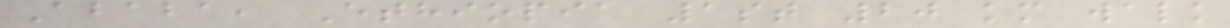Ababa, Ethiopia 1st 20 km walk
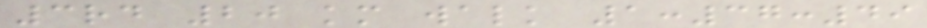3rd 20 km walk 1:37:49
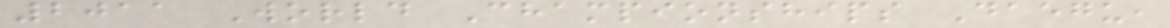2011 World Championships Daegu,
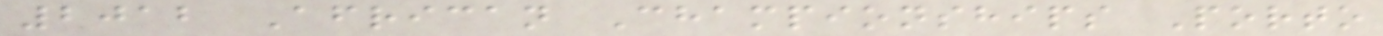2012 African Championships Porto
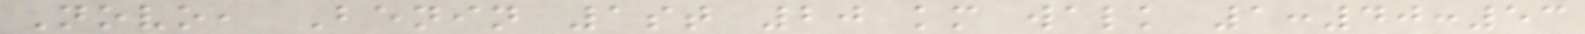Novo, Benin 1st 20 km walk 1:40:53
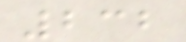232
